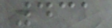431
